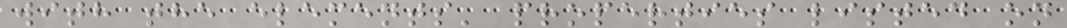with the elements' properties listed on
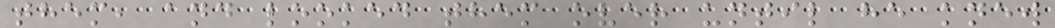them, and looked them over until he knew
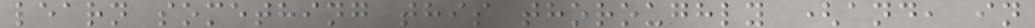learn something this thoroughly (and, in
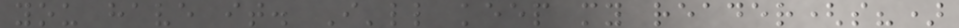you have it. I'll keep my reader(s?)
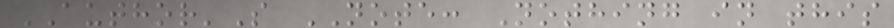AUTHOR'S NOTE: Nothing in this
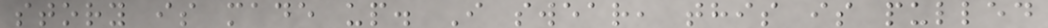story is made up. I swear, this is pulled
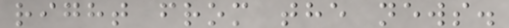right from the news.
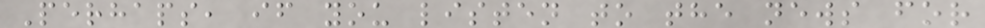Perhaps, if you listen to the news for
